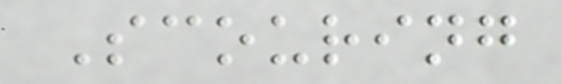Scouring
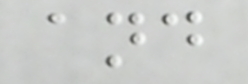and
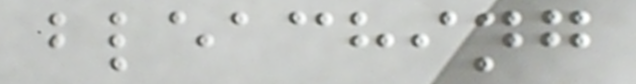bleaching
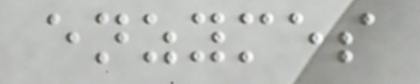enzymes
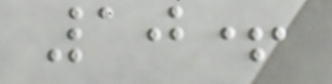10+
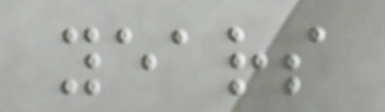years
